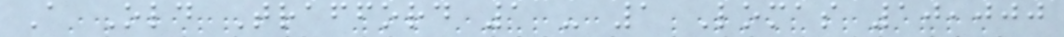A Old Trafford 1 - 1 Lomas 10,000
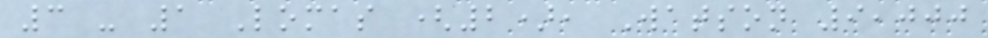3 - 1 Lomas (2), Watson 9,000
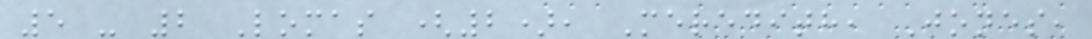5 - 2 Lomas (2), Meredith, Jones,
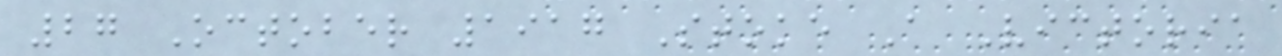27 October 1917 Stoke A Victoria
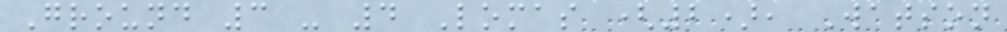Ground 3 - 4 Lomas (2), Watson
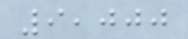9,000
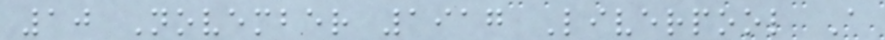10 November 1917 Liverpool A
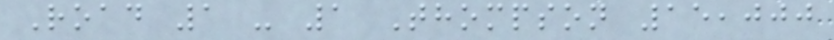Road 1 - 1 Thompson 15,000
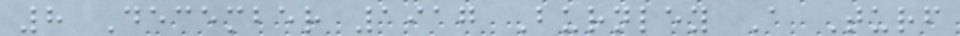8 December 1917 Burnley A Turf
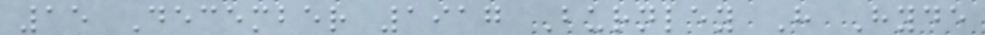15 December 1917 Burnley H Hyde
